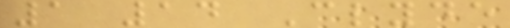1 14 Clyde
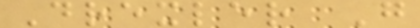Drexler G
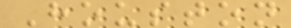Houston
